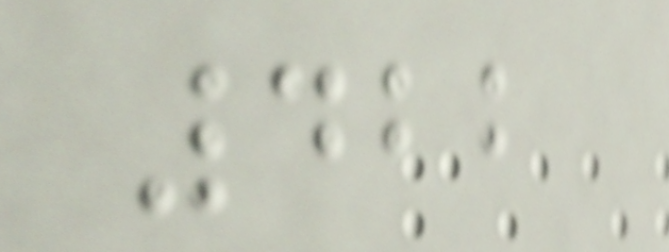422
